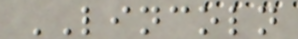LINCOLN
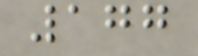177
